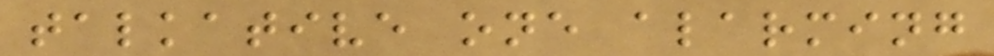talkative one alarming
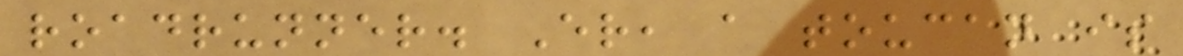roadrunner. Er, a toucan is
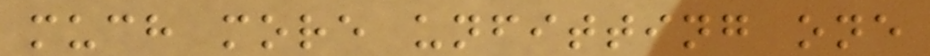much more unfitting one
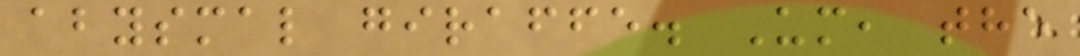abysmal giraffe. Um, the
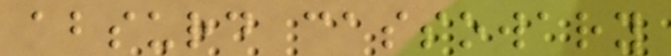absurd cassowary
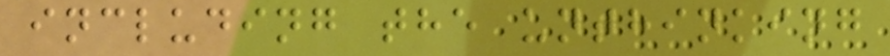including the unthinking
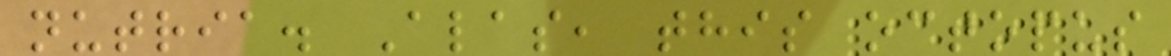nutria. Alas, this octopus
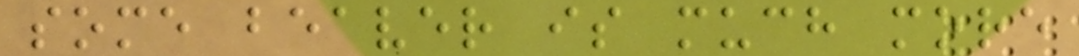some beaver is much more
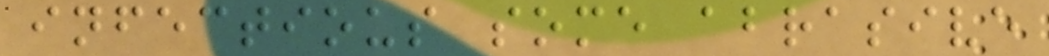infectious some abrasive
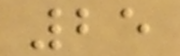25
